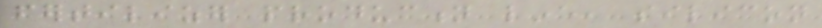fertilizer production line, silicon
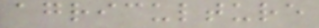agriculture
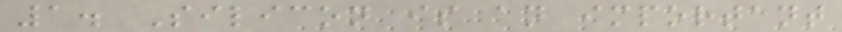1. Silicon is an important
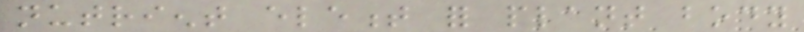nutrient element for plant body
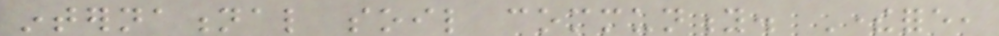international soil community. Therefore,
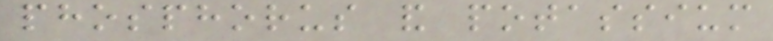phosphorus and potassium
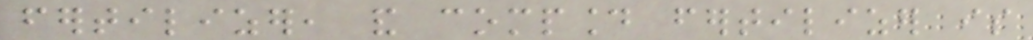fertilizer, and compound fertilizer is
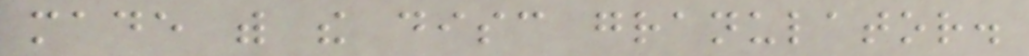made with the disc granulator.
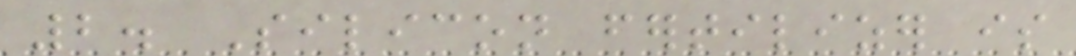2. Silicon fertilizer is
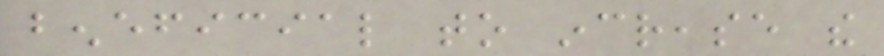beneficial to increase the
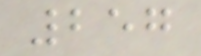257
